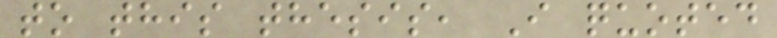to this thesis, I quoted
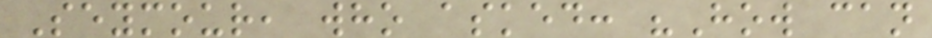Seymour, who asked: "How can
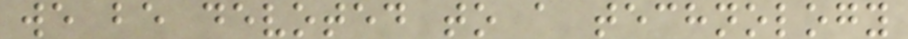we be devoted to a technology
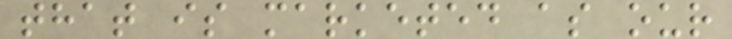that is marketed as our
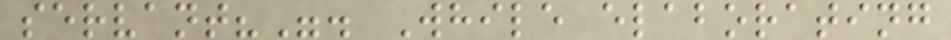servant?". While elaborating
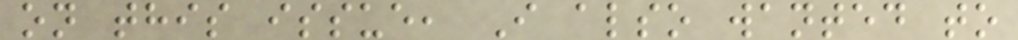on this issue, I also wanted to
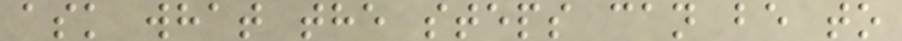ask what the steps can be to
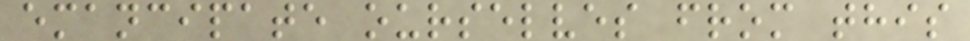emancipate ourselves from this
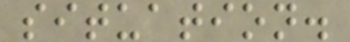situation.
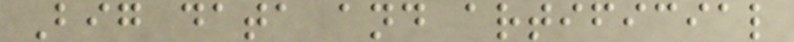Big data and artificial
